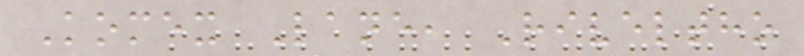Komex Lane, Riveltho
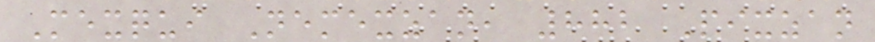Mexqui Nemexzan, 882 Pixzan
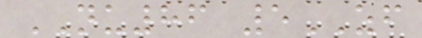NU86 5ZF
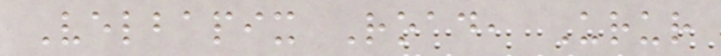Velbapix Road, Urur
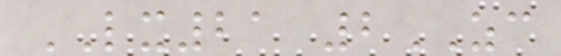LX21 2ZC
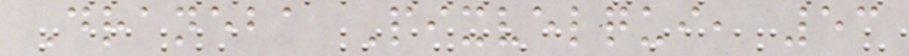Draneba Pixvelqui, 53
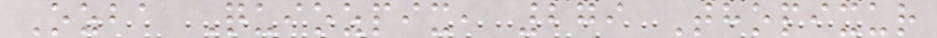Ozba Quiozpix, 279 Thopixur
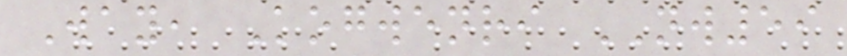Way, Kogwenri NW59
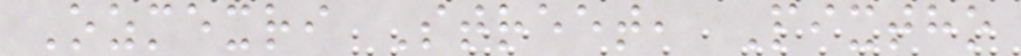Ozmexri Street, Pixtho
